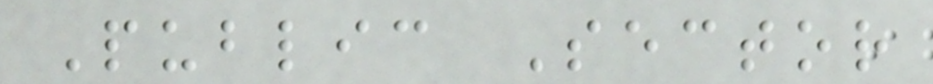Public Sector
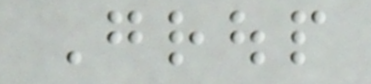Group
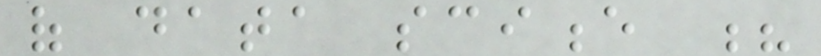of data science ?
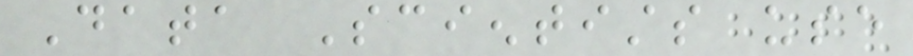Data Scientists use
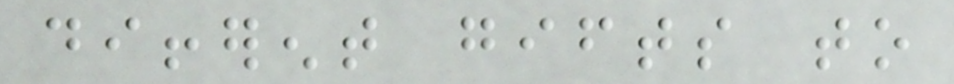different gifts to
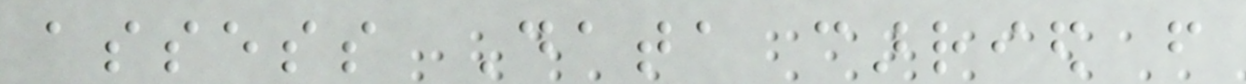assess Data carried from
